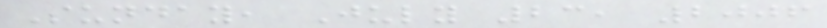Sunday, July 23, 2006
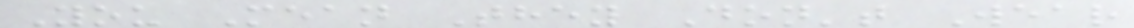You Mean They Don't Wear
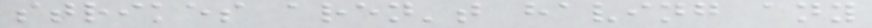strikes aren't having any
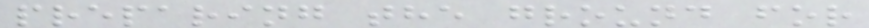preparing the ground for
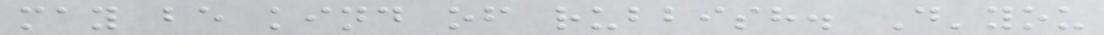may be kind of rubbish. D'you
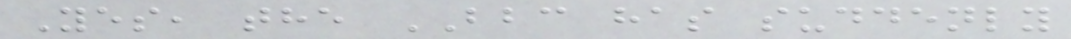Yes, the BBC has suddenly
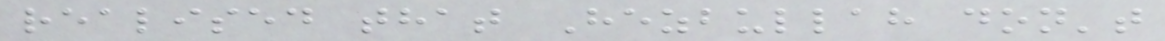realised that Hezbullah don't
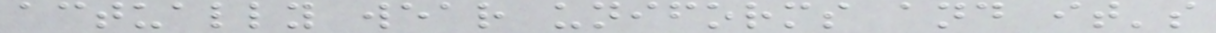actually wear uniforms and it's
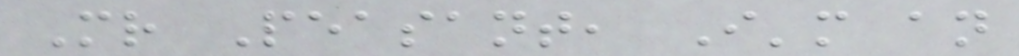Mr Peasant, I'm an
